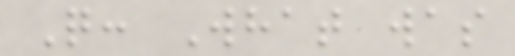Q: What was
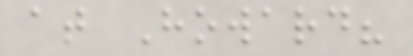at Howard?
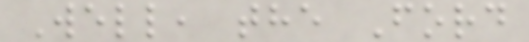Well, the Ford
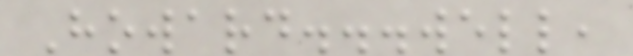Howard...well,
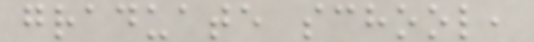graduate school,
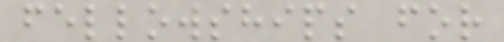fellowships for
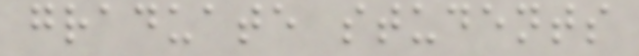graduate students
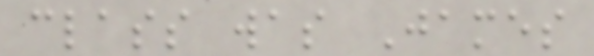class was James
